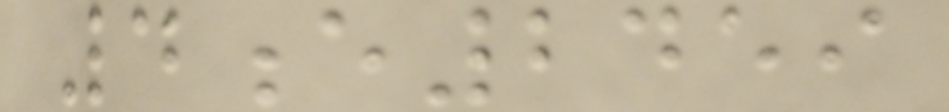4e2459
